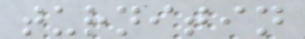turnitin
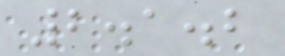2.1.2
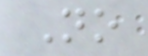No
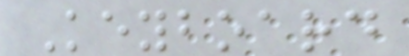Keyboard
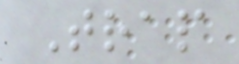Trap
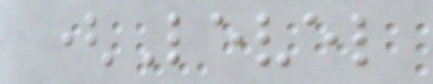(Level
